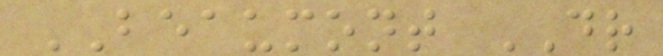BEAUMONT DR
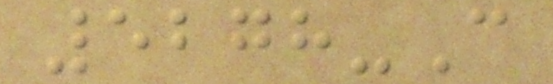5278-C
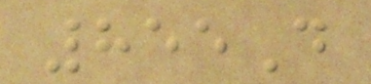855D
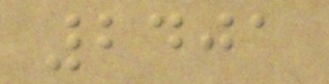2401
